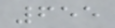655
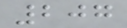207
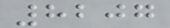8207
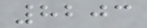8203
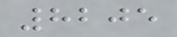8205
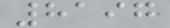8197
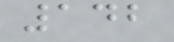142
